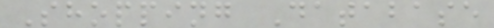Shopping Database
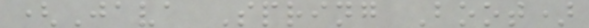(Java Spring Boot)
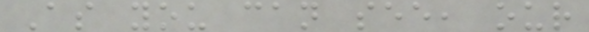As you can see, our
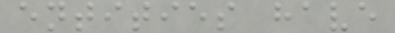entities have
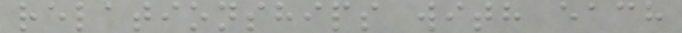relationships with each
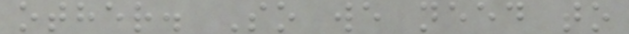other. So we need to
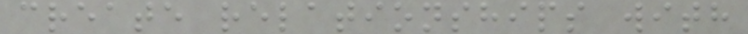create relationships with
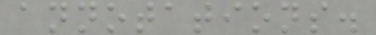annotations.
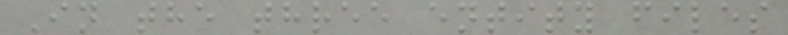In the three entity files
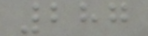287
